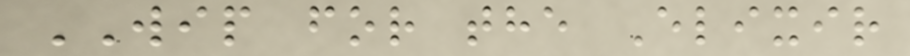WIP for the Elixir
